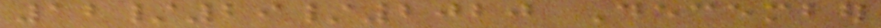12/29/2020 December
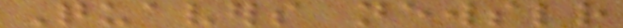Quavers newsletter
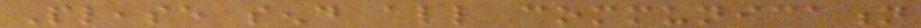Please send all communication
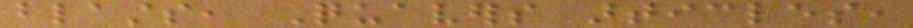blasts, Quavers articles,
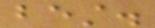best.
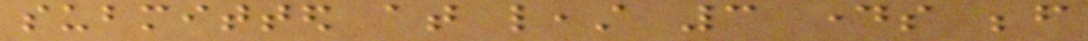submitted at least 3 days before
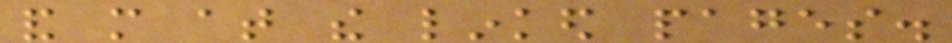and more at the linked pages.
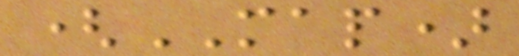(MAP)
